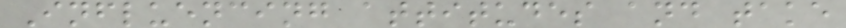Influencing attitudes and take
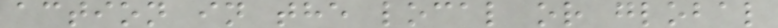action in the local or global
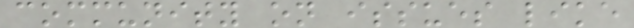community on issues like
